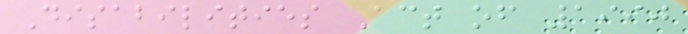Disabilities Act of 1990
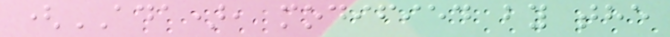(ADA), modified by the
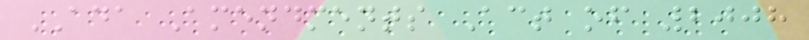ADA Amendments Act of 2008
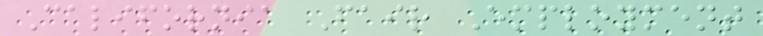California Fair Employment
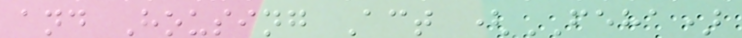and Housing Act (FEHA)
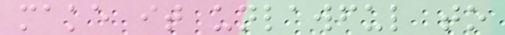make it unlawful to
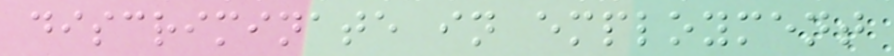discriminate in employment
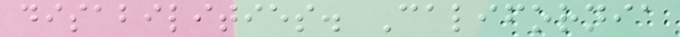disabilities. California
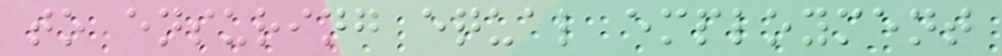to ensuring equal employment
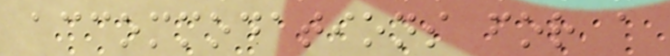accommodations for a
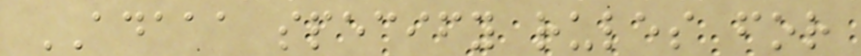ADAAA specify rules for
